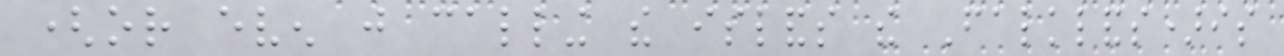(or even just calling the islands the Falklands)is
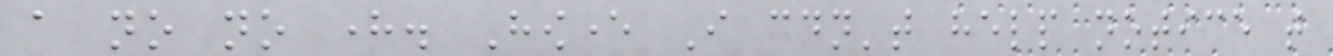a no no here. However I couldn't help notice that
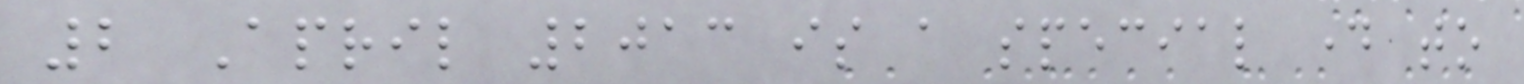2 April 2013 is a special day to
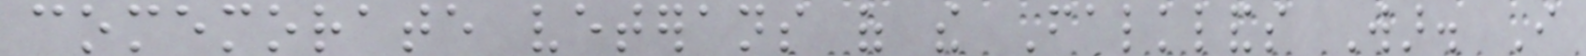comemorate veterans of the Falklands War. I
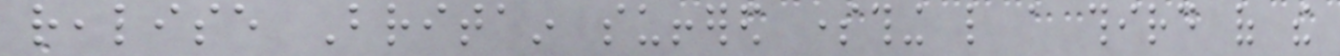realise Britain suffered something like a third of the
